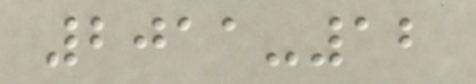2011-12
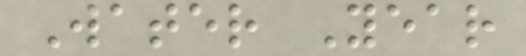Water Year
